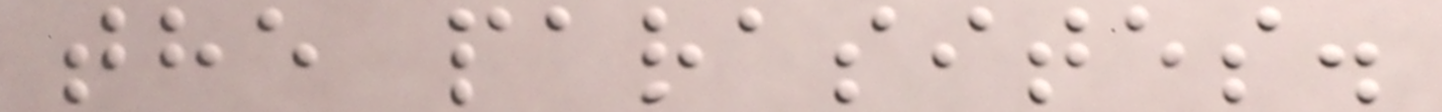the parasites.
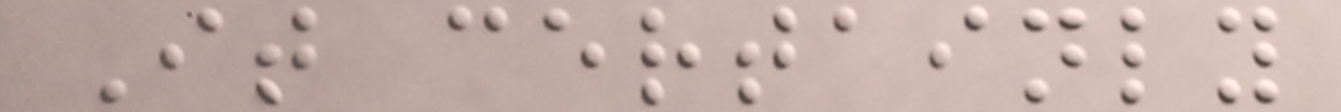It certainly
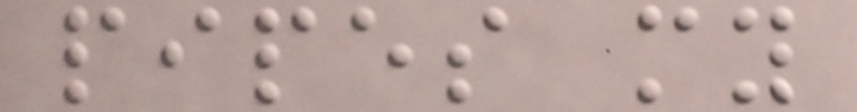pipes my
